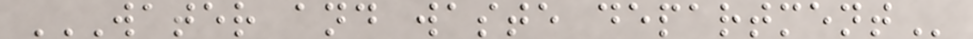WATER AND WASTE DEPARTMENT
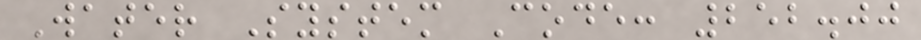Water System Code: 252.00
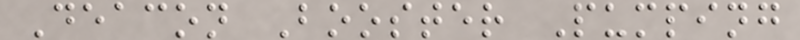Deacon Booster Pumping
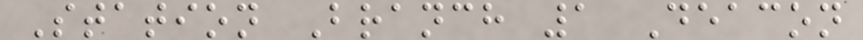Station Branch 1 Deacon
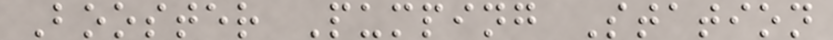Booster Pumping Station
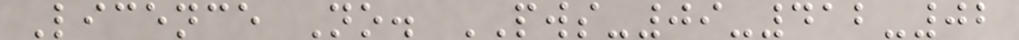Licence No. PWS-09-412-02
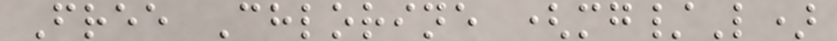Free Chlorine (mg/L)
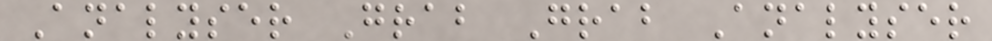Analyser Grab Grab Analyser
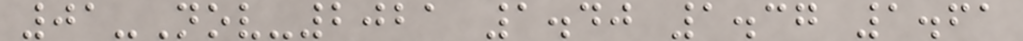01-Nov-2021 1.40 1.37 1.61
